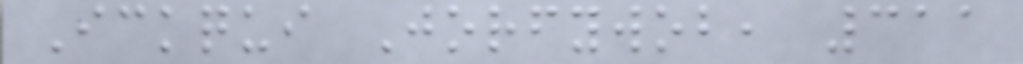Ickqui Jorfywob, 311
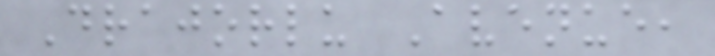Drajorlu Avenue,
